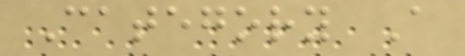Category A
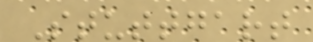Stuttgart
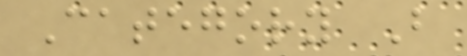Category B
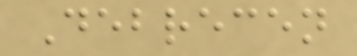Debrecen
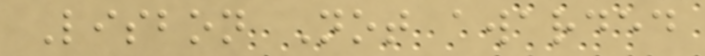Lisbon Not awarded
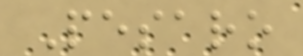Pesaro
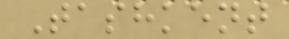Tashkent
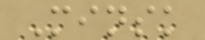Minsk
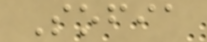Sofia
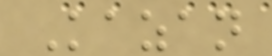Kazan
